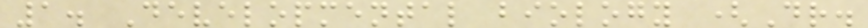1. Developmental biology (Dr.
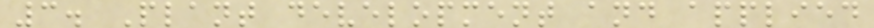3. Plant development and applied
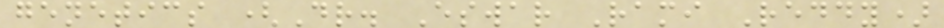genetics (Dr. Eswar Rami Reddy)
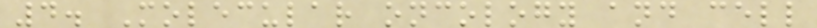4. Molecular oncology and cell
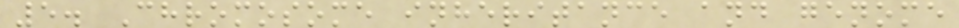5. Chromosome inheritance and genome
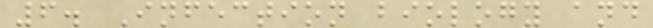6. Infection biology and
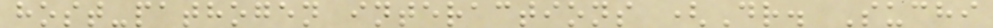host-pathogen interactions (Dr. Suchi
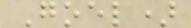Goel)
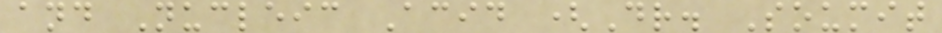and Nucleic Acid (Dr. Soumit
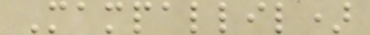Mampallil)
